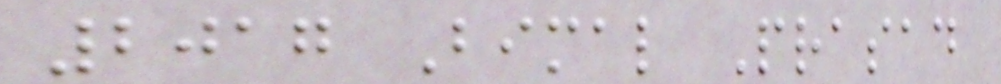2017 Bimal Prasad
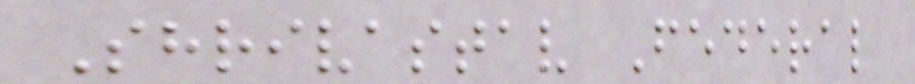Shrivastav Federal
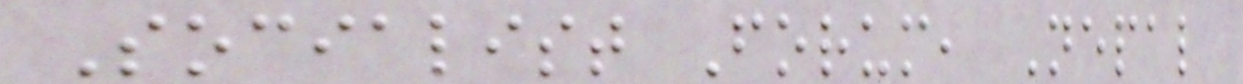Socialist Forum, Nepal
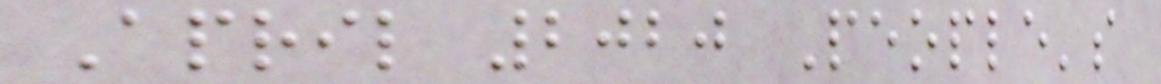April 2020 People's
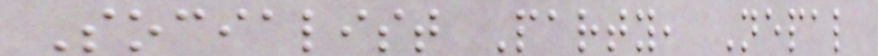Socialist Party, Nepal
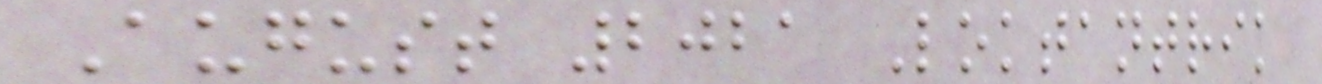August 2021 Loktantrik
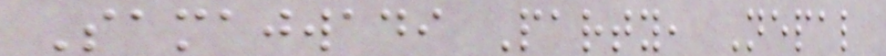Samajwadi Party, Nepal
